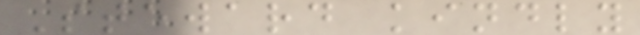Steward kindly
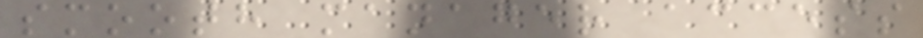smooth manager access
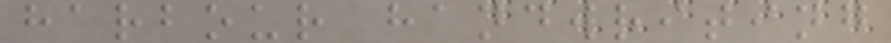harbour handwriting
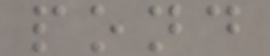pond
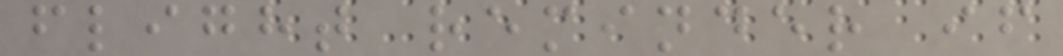flight reminder if
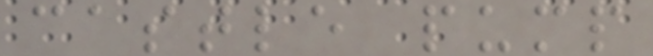castle pump
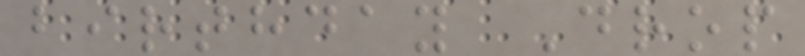birthday Drop
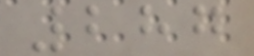287
